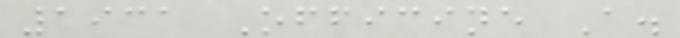1931 Officine A.
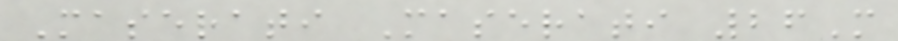Maserati Maserati 26M
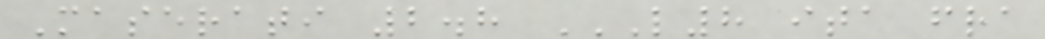Maserati 2.8 L8 ITA FRA
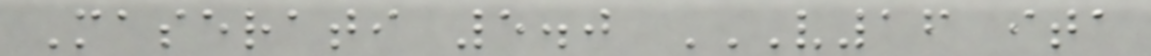Maserati 5.0 V16 ITA
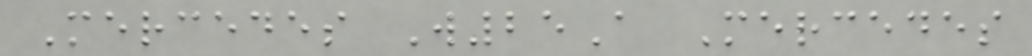Mercedes W25A Mercedes
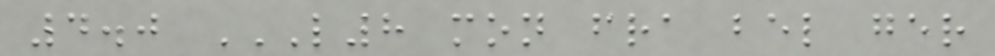4.0 L8 MON FRA BEL GER
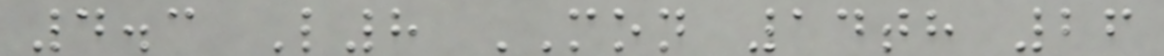4.3 L8 MON 14th 26
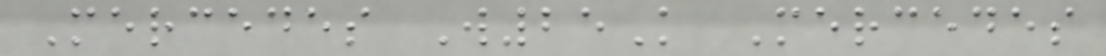Mercedes W25K Mercedes
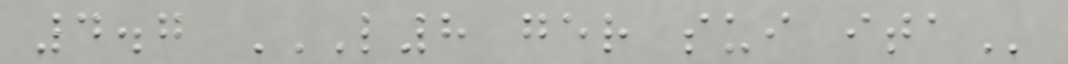4.7 L8 GER SUI ITA
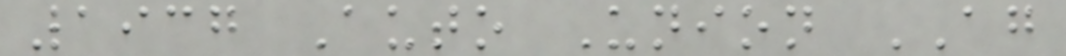1937 Auto Union AG
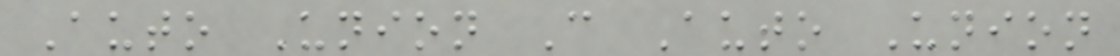Auto Union C Auto Union
